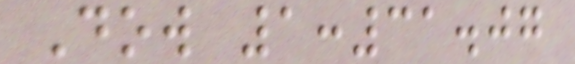Dow 1:31.07
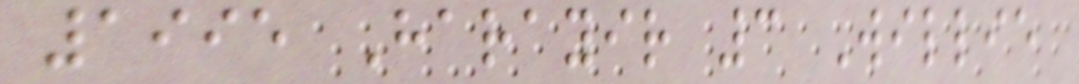1995 Harayir 3 Willie
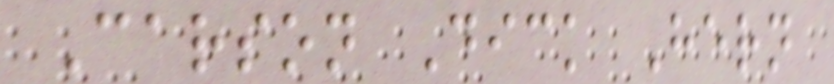Carson Dick Hern
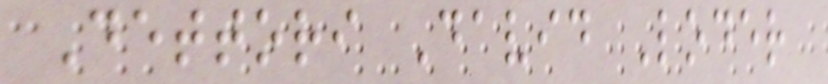Dettori David Loder
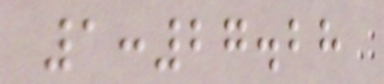1:27.28
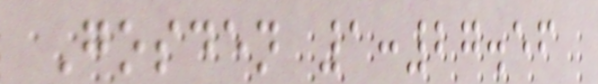Gosden 1:27.56
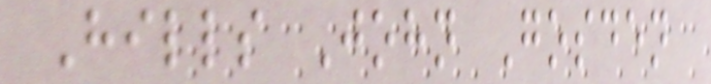Hills John Gosden
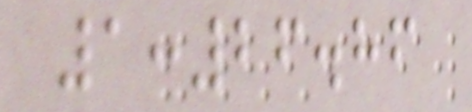1:26.86
